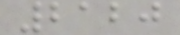2120
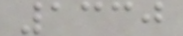1330
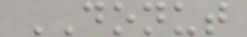DONUT
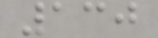130
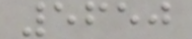5650
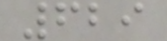629
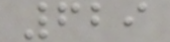629
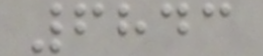6843
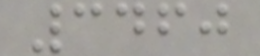3460
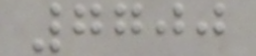7700
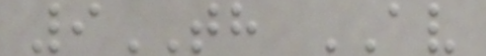9TH AV
